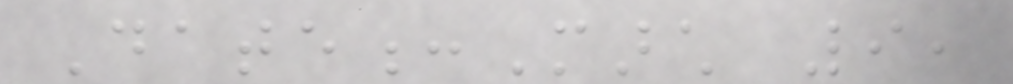Date:March 9,
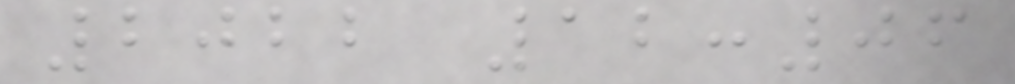2022 12:06
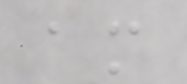am
